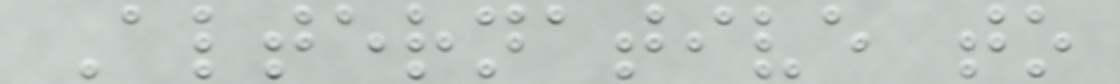Alternative to
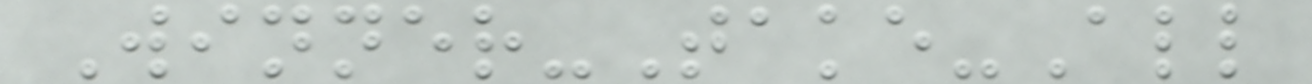Winner-Take-All
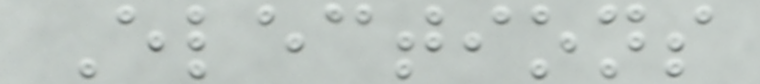Elections
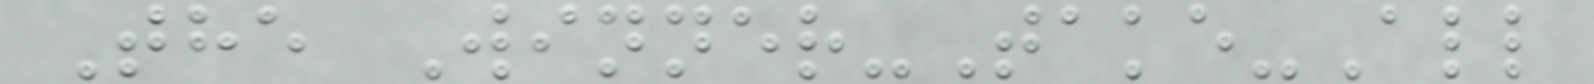The Winner-Take-All
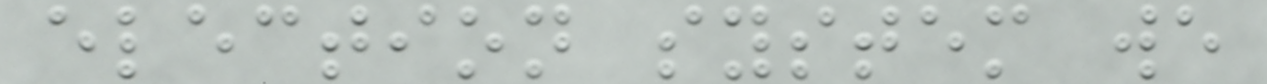election system we
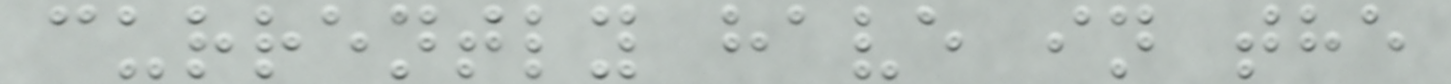currently have in the
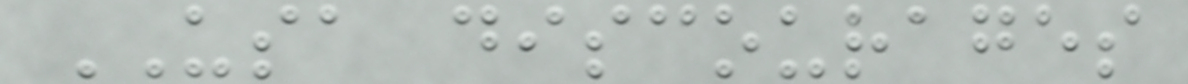USA discourages
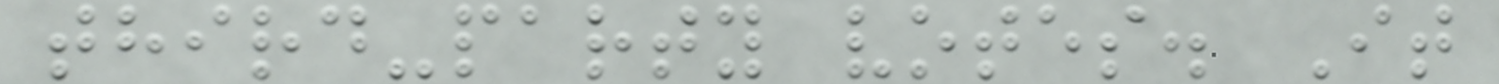third-party votes. It
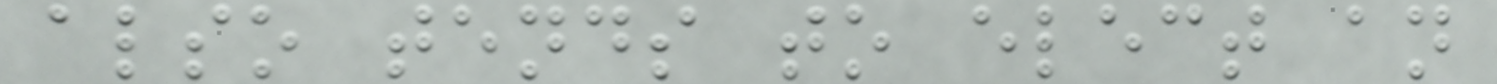also tends to elect an
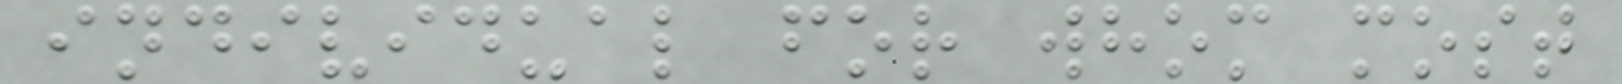individual for whom most
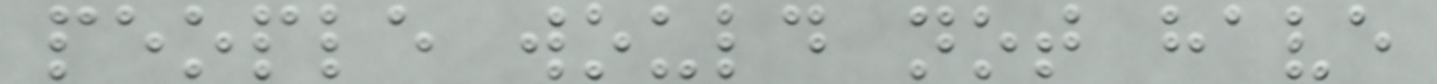people would not have
